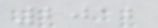2012
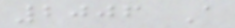2006 A
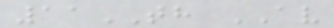11TH AV
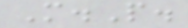M.P.
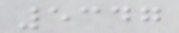5347
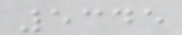5345
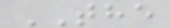THE
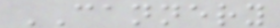CANNERY
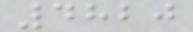4820
